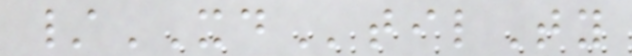/XDtilTy
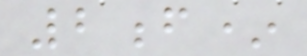2f*
